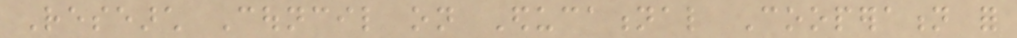Research Council on Educational Cooperation for
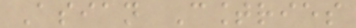Asian Countries
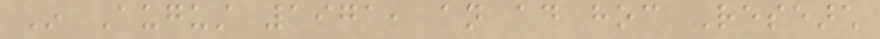In August 1971, an ad hoc Research
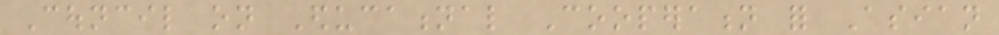Council on Educational Cooperation for Asian
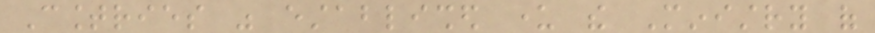Countries was established under the Ministry of
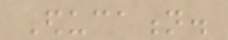Education.
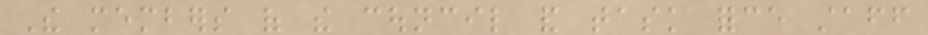The members of the council and task force staff
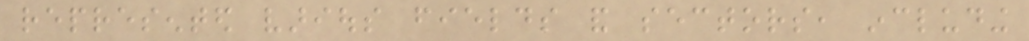represented various fields and sectors, including
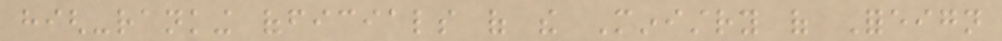high-ranking officials of the Ministry of Foreign
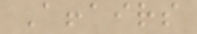Affairs
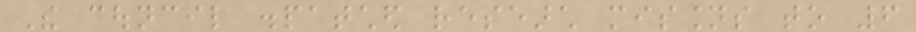The council dispatched research missions to 6
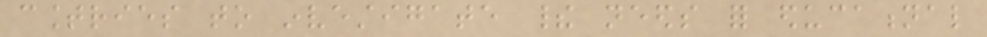countries to investigate their needs for educational
